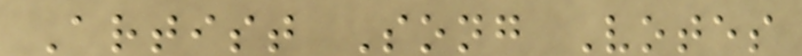Artist Song Votes
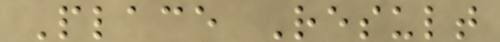Place Result
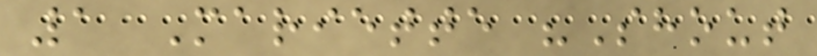1 Mariette "Shout
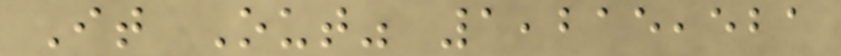It Out" 1,215,521
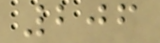206
